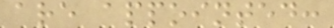are appointed:
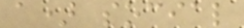a) social
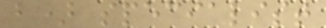b) specialist
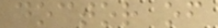doctor of
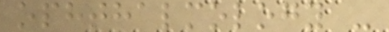ophthalmology -
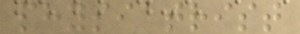physiatrist
